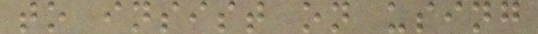to insist on using
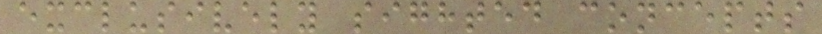exclusively sighted concepts
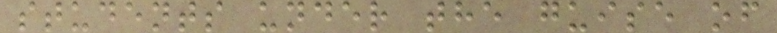students under the guise of
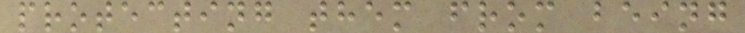protecting them from being
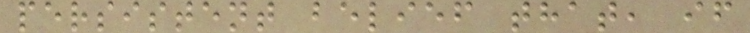persistent belief that, if
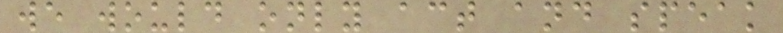we would only act and speak
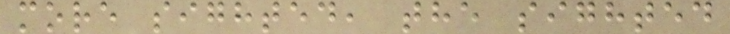more sighted, the sighted
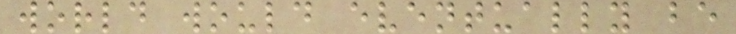world would eventually be
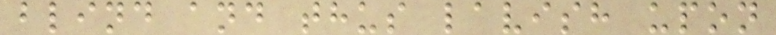blind and thus lavish upon
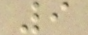9
